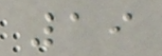19
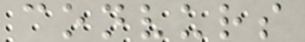convurs
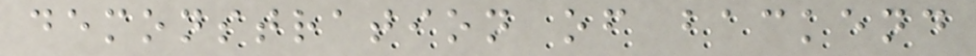demonstration of backend
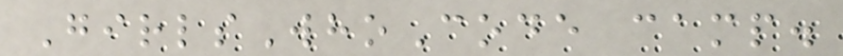GirlsWhoCode camp.
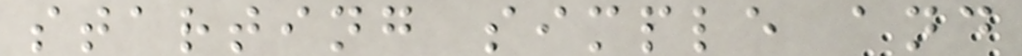starting simple and
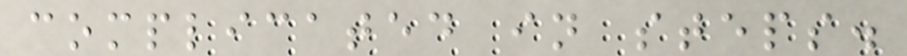complicated in steps.
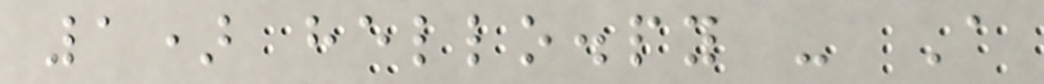1) hello.py - A
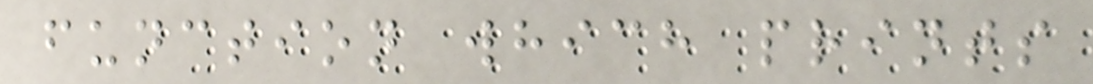function which prints
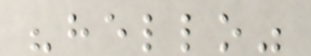"hello"
